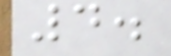4.
